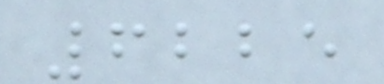6225
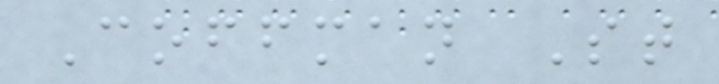Coffman St
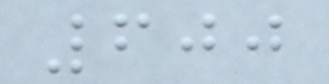600
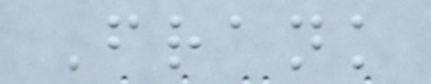Frank
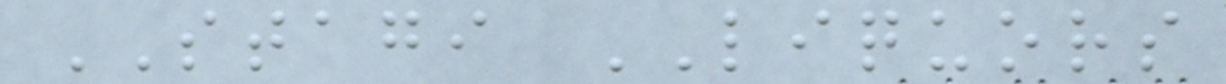STAGI LIQUORS
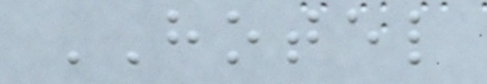HOTEL
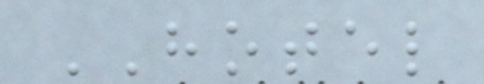HOTEL
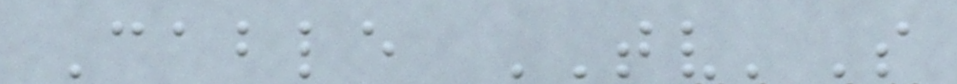Cable TV'S
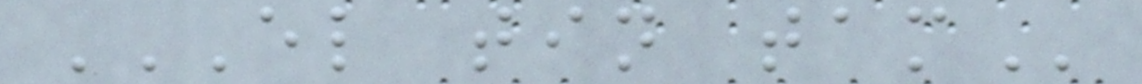EL TIN TAM
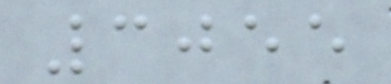3055
